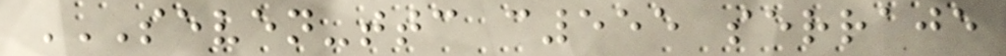SEVEN-TTC C555 SERRAJE
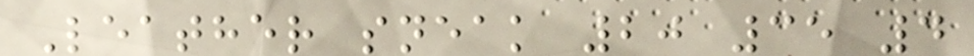Leather sneak 20 35 4
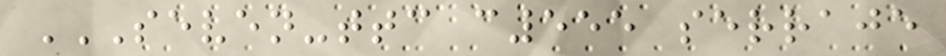SEVEN-TTC C555 SERRAJE
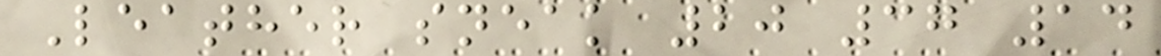Leather sneak 20 37 14
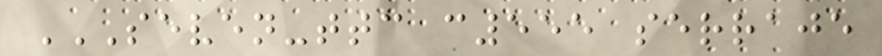SEVEN-TTC C555 SERRAJE
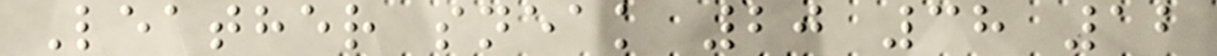Leather sneak 20 38 12
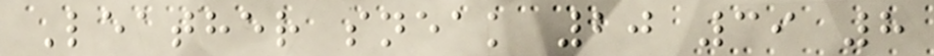Leather sneak 20 39 8
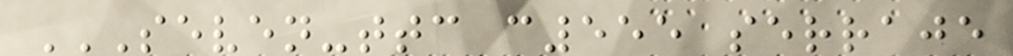SEVEN-TTC C555 SERRAJE
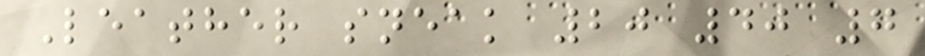Leather sneak 20 40 7
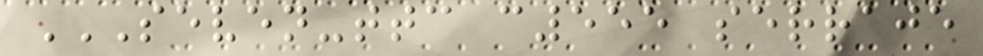SEVEN-TTC C555 SERRAJE
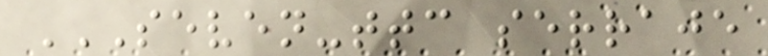SEVEN-TTC SERRAJE
